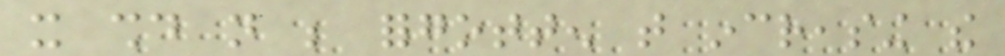it should not be forgotten that increasing the
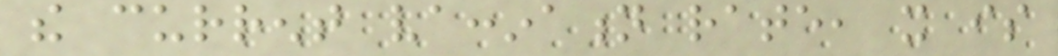the current vaccination rate, it is
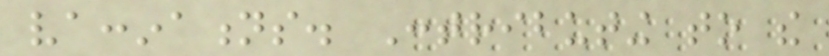vaccinations. Contributing to the
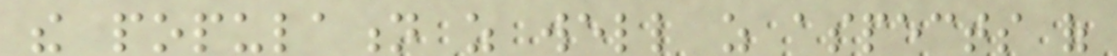the population as well as aspects of
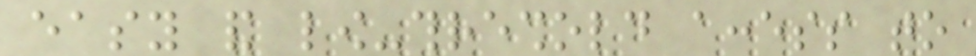easy and low-threshold access to
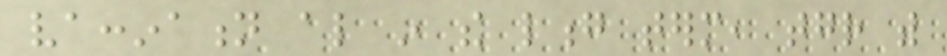vaccination also in the long term, together with
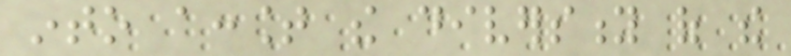into account the diversity of the
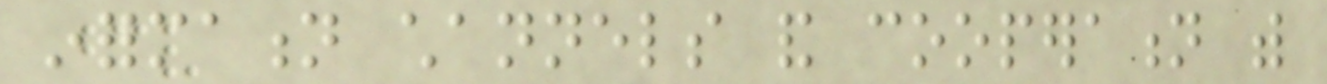information channels and cooperation with
